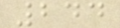244
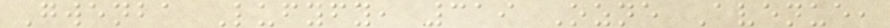Gwenba Lufyfy, 319 Ozne Avenue,
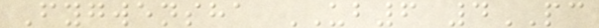Fygwensha UB6 4PC
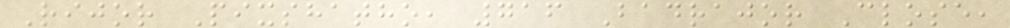Rijor Pixshatho, 716 Badrajor Close,
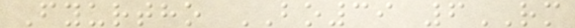Fyurtho BO39 6RM
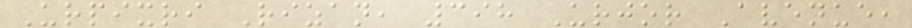Urpixri Rizan, 398 Urjor Avenue,
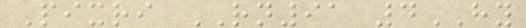Pixri RN91 4HY
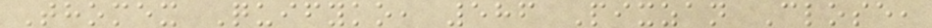Thomex Quifyko, 586 Pixzan Close,
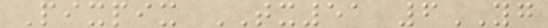Pixpix TX51 6YG
